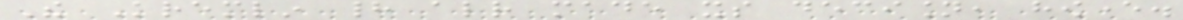The Kremlin had already made its decision, however.
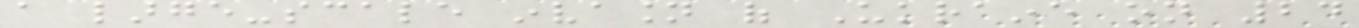a large-scale invasion of Ukraine on 24
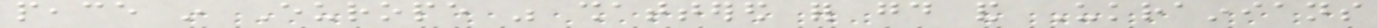peace in Europe was shattered for good and Ukrainians
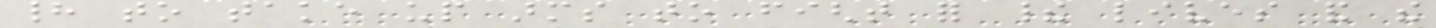had to take up arms to fight for their lives and the
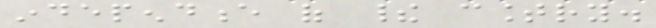independence of their country.
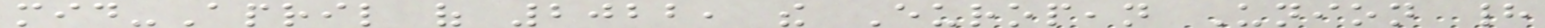mid-April of 2022, the European Union had
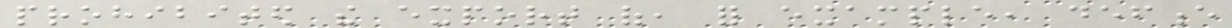prohibited the export of, for example, defence
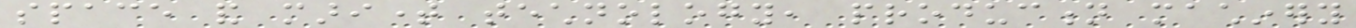space and maritime technology, production machinery
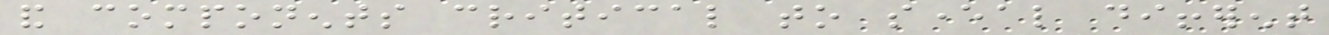and components critical to several different
